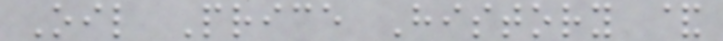Oil Price History &
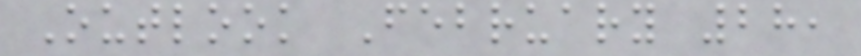Outlook February 28,
